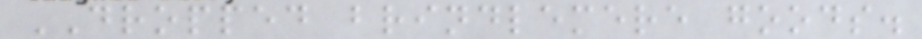DROPPED brindlemere goods.
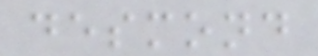desmond
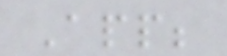App;
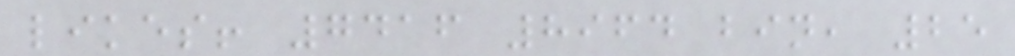likes! 7416 8964 bin, 25
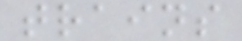trains
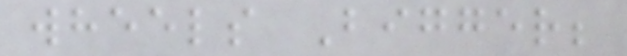wheels Bigger;
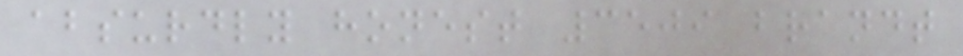absurdly honest 3509 brandt
